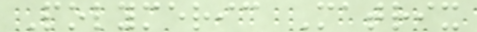Polymeric Matrix
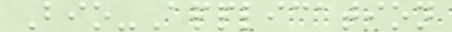Bio-Application
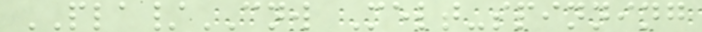PLA/CNW Melt-spinning
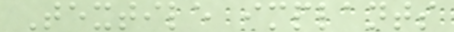Textile implants
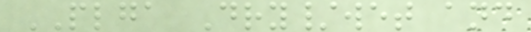PLGA Dry/wet and
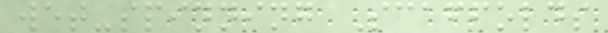wet-spinning Scaffolds
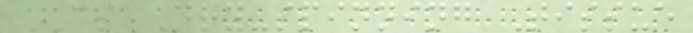CS Dry-spinning Tissue
